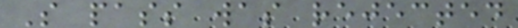S pass was rejected
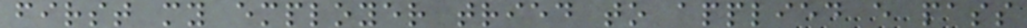first my employer tried to applied e pass
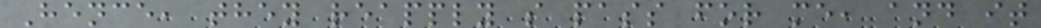Hence, they reapply s pass for me, and it
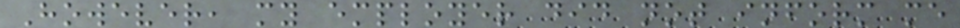However, my employer did not inform me
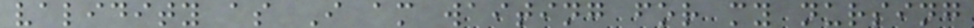validity as I am waiting for my nursing
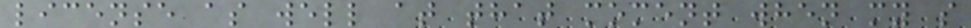license as well at that moment when my s
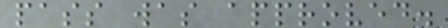pass was approved.
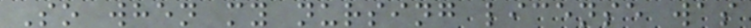So when my nursing license was
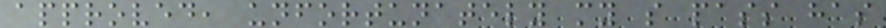approved, unfortunately my s pass has
